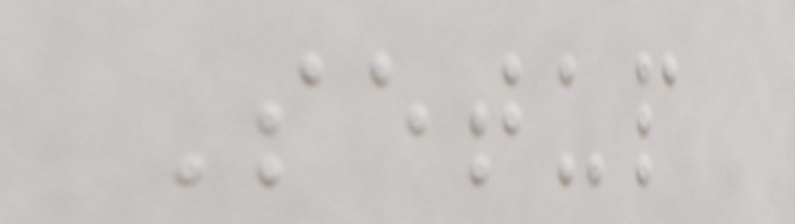Setup
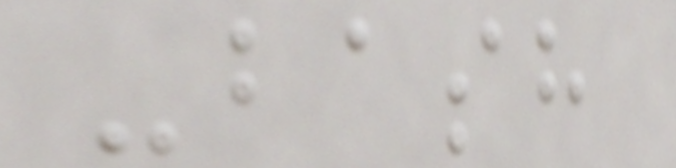-bash
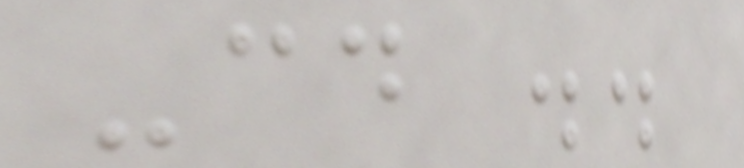-cd ..
